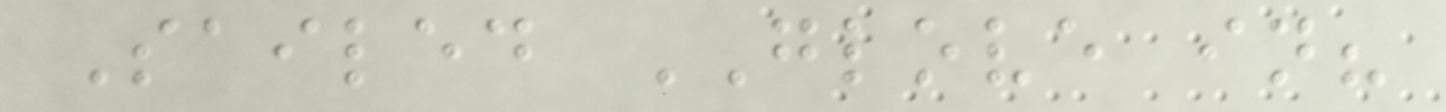Sailed GLOVE in?
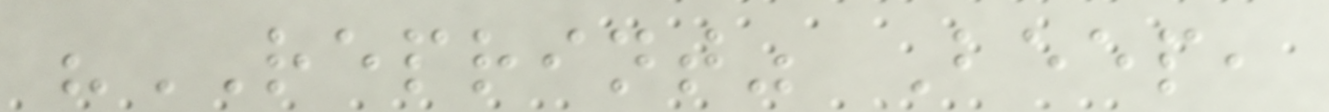"REPRINT" Beep,
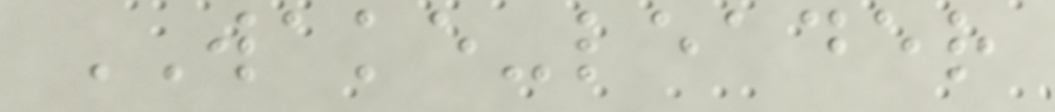WAKE-leader
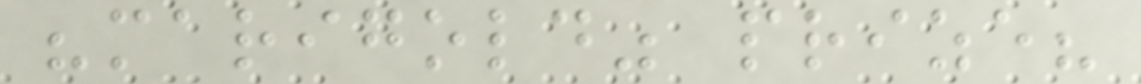"marigold" prize?
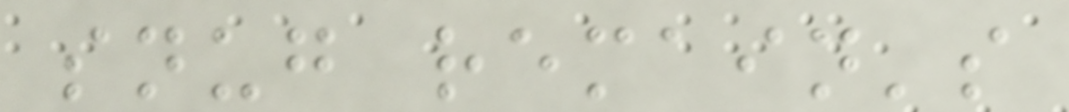snug remain's
